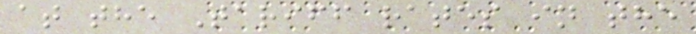at the Tariff rates in the
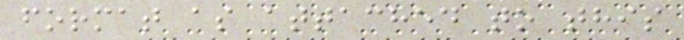format as attached to this
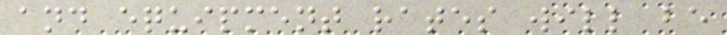and equipment rates will be
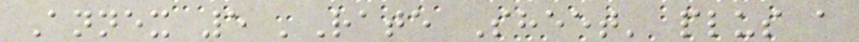Annex 5 'Rate Sheet' plus a
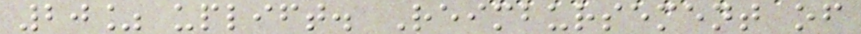20% uplift. Reimbursement of
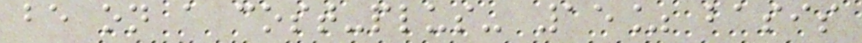be on a cost-plus- 15% basis
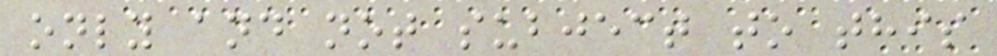only and not subject to this
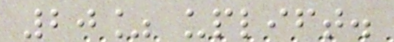20% uplift.
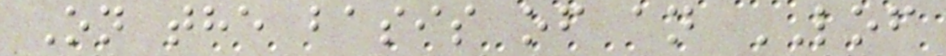On the basis of an LOF
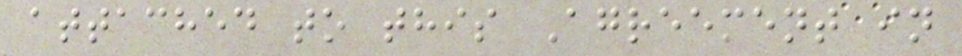attached to this Agreement in
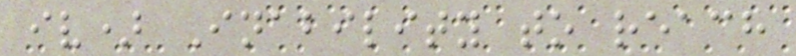iv) Inability to reach
